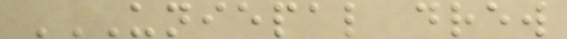UNIEPAL DREW
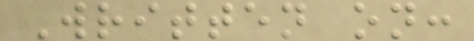Written on:
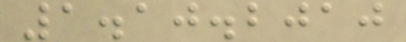1.10.2010
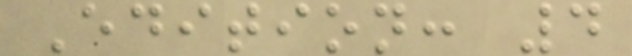Edition: 4
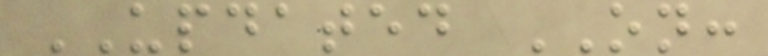UPDATED ON:
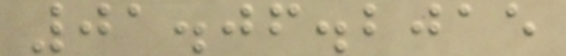01.06.2015
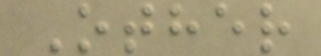Other
